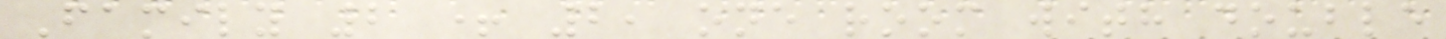Family 2 + 2, one room with double
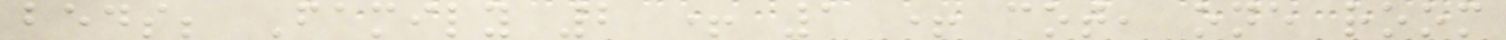beds; Family 2 + 1 + cot, one room
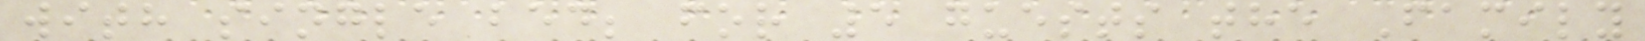with single bed; for 5 guests the Family
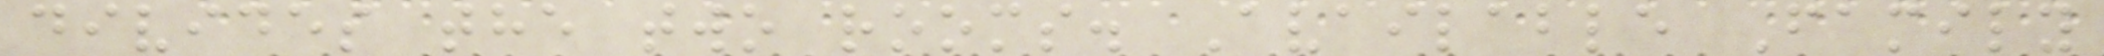divides the two rooms. Available Family
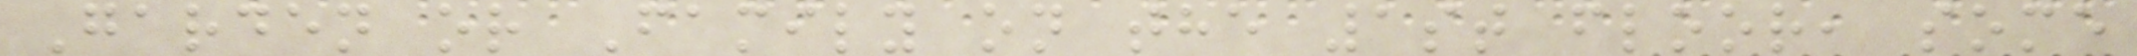Garden or Family on the 1st floor, some
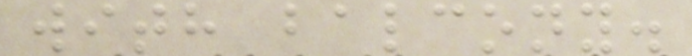with balcony.
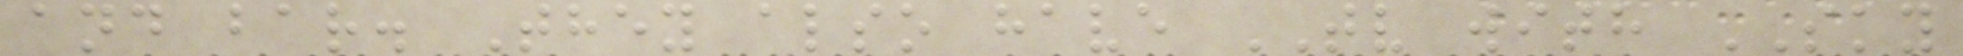and bar. They also have TV with SKY
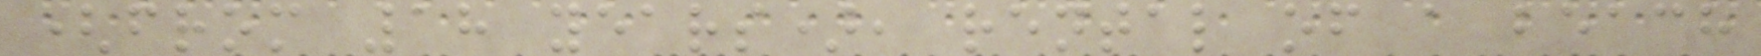(from 18 years), rental of a beach
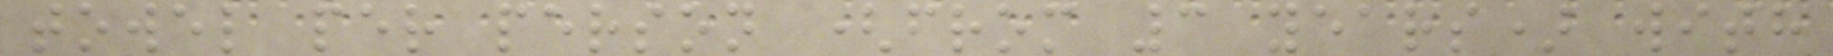towel per person (from 3 years) with
